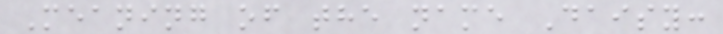Meaning of the name Daisy:
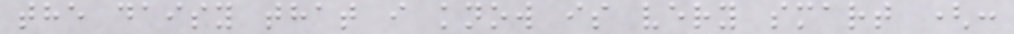the daisy that i know is very smart (:
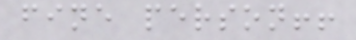fine person!!
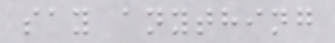say anything
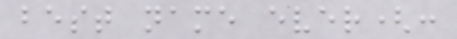best name ever(:
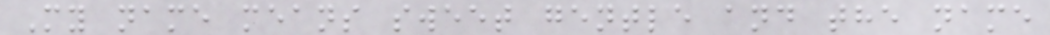My name means sweet gentle and the name
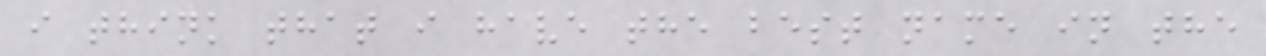i think that i have the best name in the
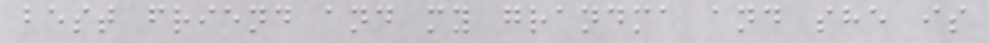best friend and my grandma and she is
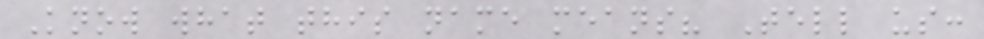Know what this name means? Tell us:
